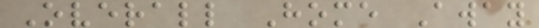Overall Home Away
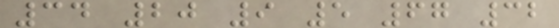34 20 9 5 67 32
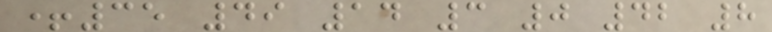+35 49 14 3 0 42 8
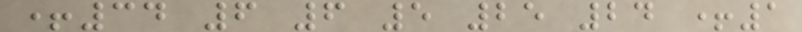+34 6 6 5 25 24 +1
